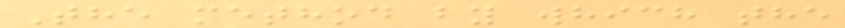The method by which the
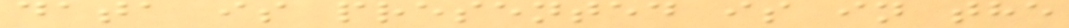data is presented is in the
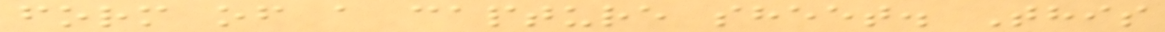form of a capture sheet. This
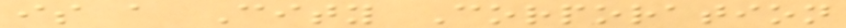is a City Corporation
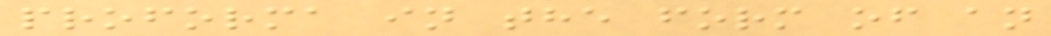proforma in the form of an
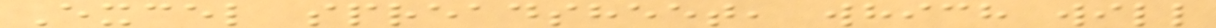Excel spreadsheet, which will
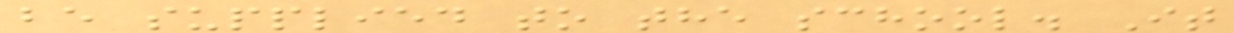be supplied to the school. It
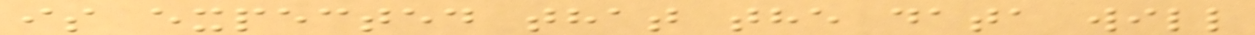is expected that the data will
